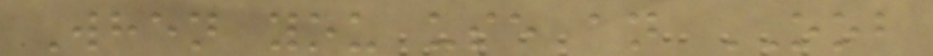When you use an OOB
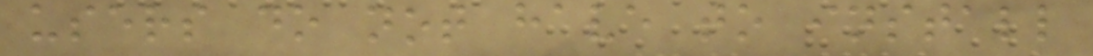users do not have to install
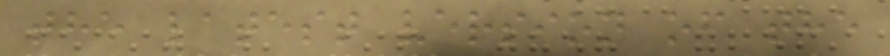the latest version of the
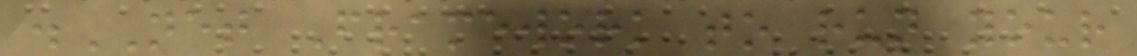.NET Framework to run your
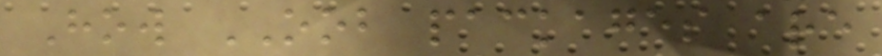How OOB packages are
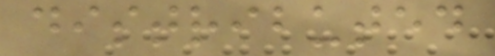distributed
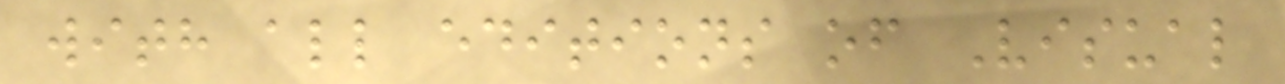with all editions of Visual
